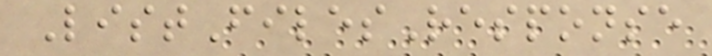ListFilesResponse
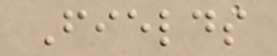Fields
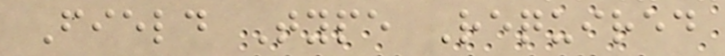Field Type Required
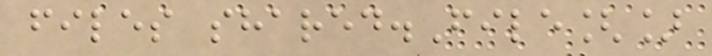files shared.File[]
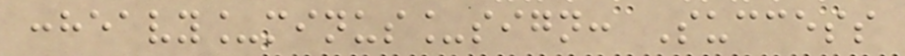:heavy_minus_sign: Success
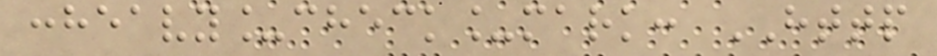:heavy_check_mark: HTTP
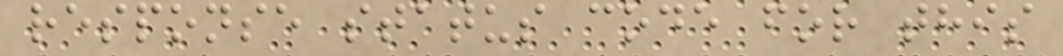response status code for this
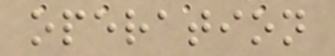operation
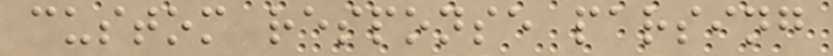custom response parsing
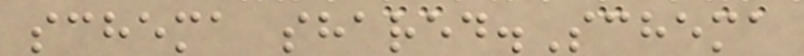schema shared.Schema
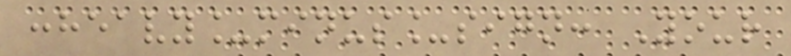:heavy_minus_sign: Your
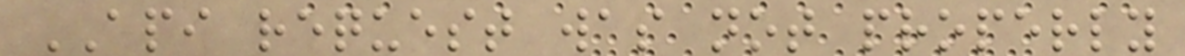API request was not properly
